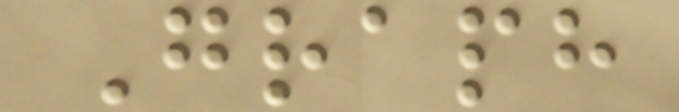Graph
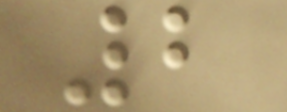2
